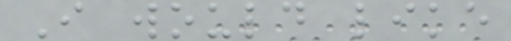I would like
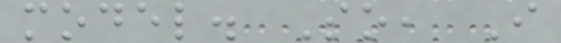model. So, I
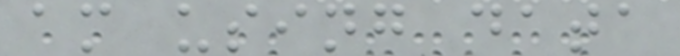am using data
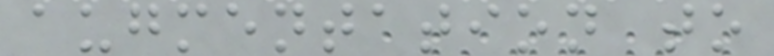augmentation to
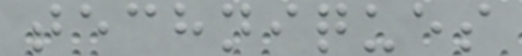techniques
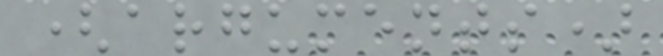(arguments)
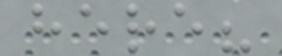here?
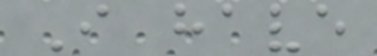I have
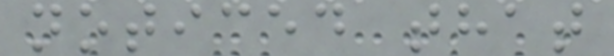noticed that
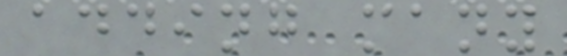adding many
